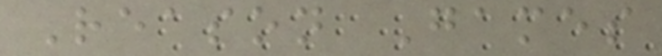Reason Games
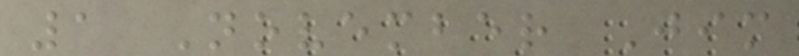1 November Jim
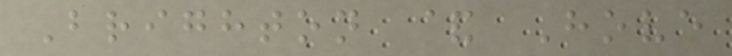Brighton & Hove
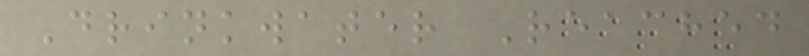Drinkwater Reached
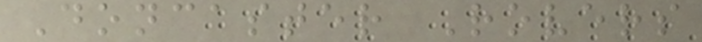Doncaster Rovers
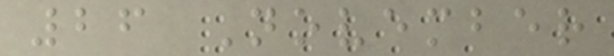26 November
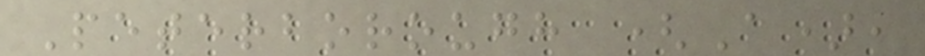Peterborough (A),
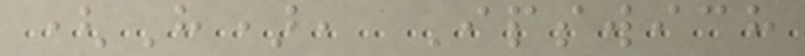(H), Ipswich
